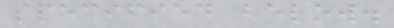specified below.
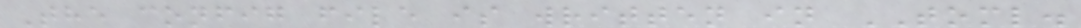The config file is written in TOML.
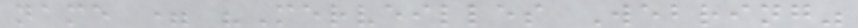name = "Merveilles Webring"
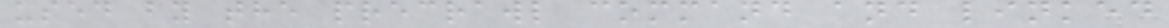used by the precrawl command and linked
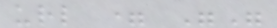url = ""
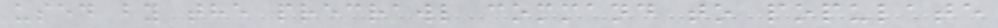used by the precrawl command to populate
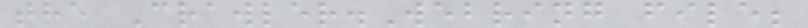the Crawler.Webring file;
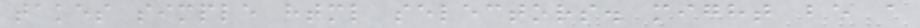takes simple html selectors. might be a
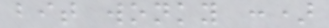bit wonky :)
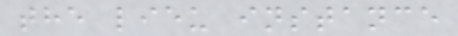the lieu instance
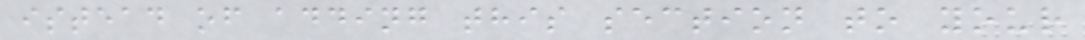istead of adding this section to your
